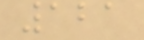121
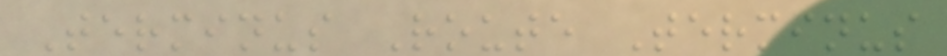Terminus Route Terminus
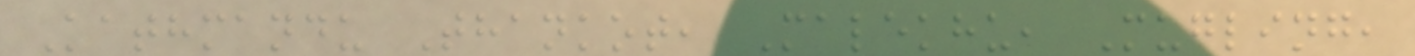Kathmandu Thankot, Malekhu, Mugling,
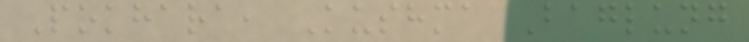Pokhara, Kushma Baglung
